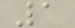1
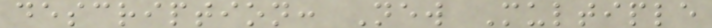description: New Multiple
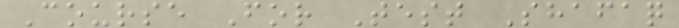Course For Test Shafaq
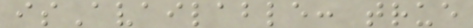isAvailable: true
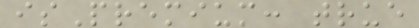isPremium: true
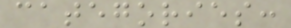categories:
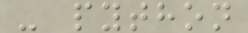- python
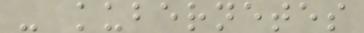- kubernetes
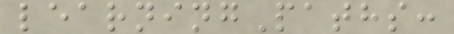learningPaths:
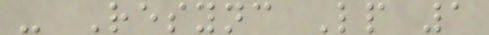- Resync Lp 1
